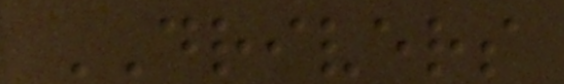DRIVERS
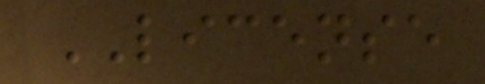LICENSE
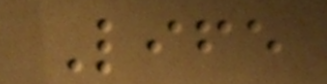Life
